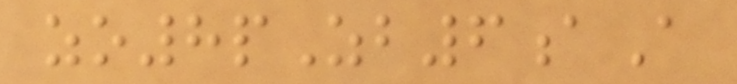zo8pZb6aA
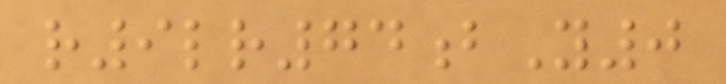r9lr74bY0
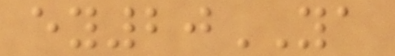ey20YA
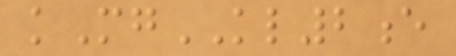kMgKL2e
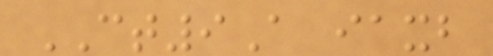CT9A iaxb
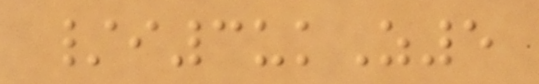/i3ukZ5
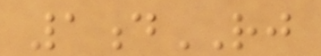1dRJ
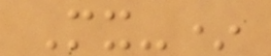Mx-*
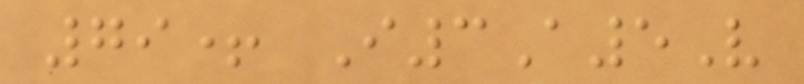79+ I3A5V
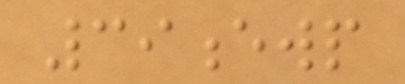39ewp
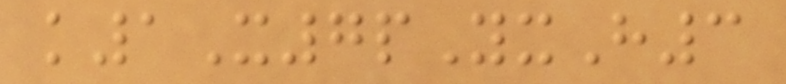k1X7pYxH3
